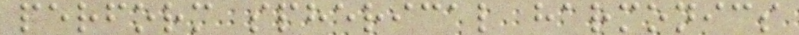perform spherical harmonics
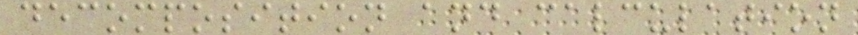decomposition and calculation
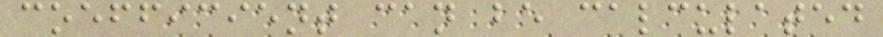coefficient can be calculated
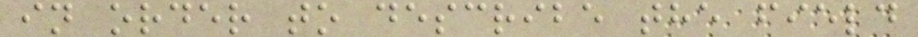in order to describe the field
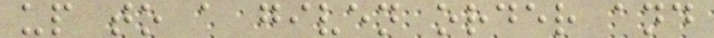up to a given order and
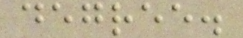degree.
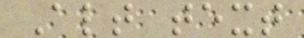Alt text
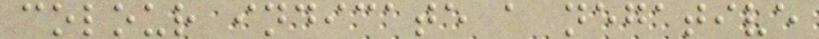colour indicate a negative
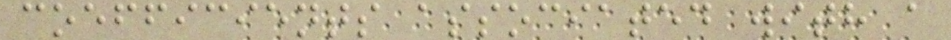coefficients associated with a
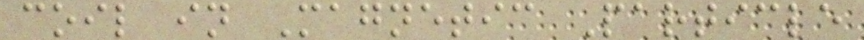coil in Magnetic Particle
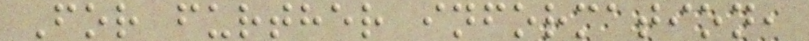For further information,
